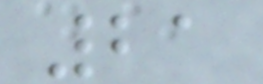21
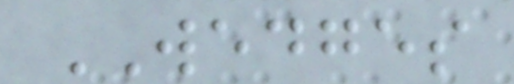WEDGES
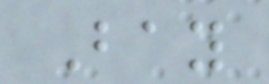Bay
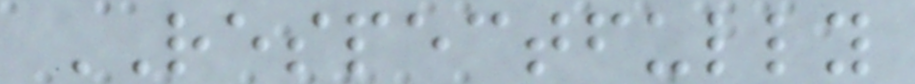RESPECTFULLY
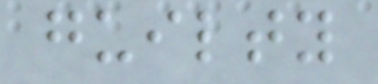guilty
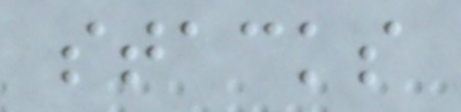stacks
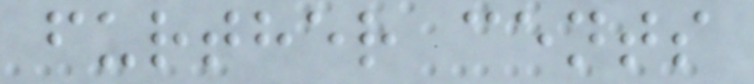further cents
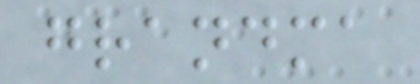grandma
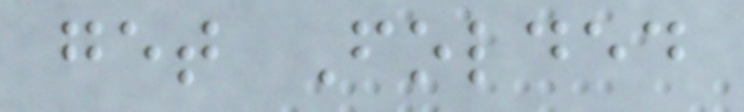get Folded
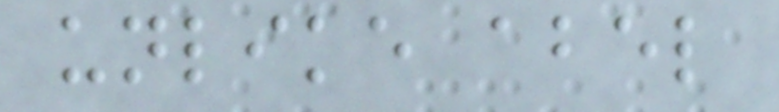unlike abel
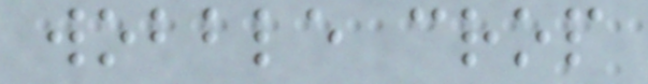wobble crop
